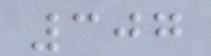307
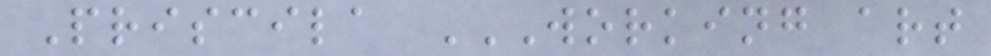Priscila WORKING ART
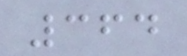364
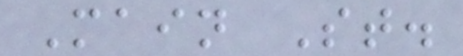Main St.
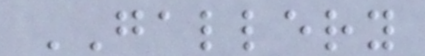GALLERY
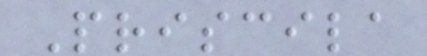Priscila
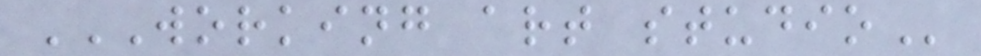WORKING ART STUDIO
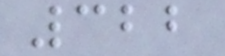322
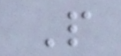P
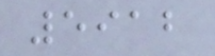5912
